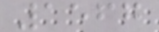1567
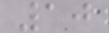10
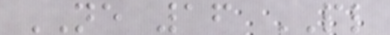NE 16 PL
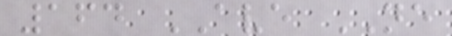164 AVE NE
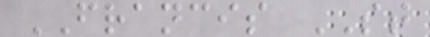FRANCIS ST
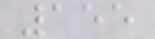155
